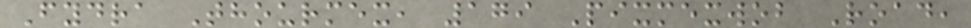Fydra Thourmex, 179 Pixmexwob Road,
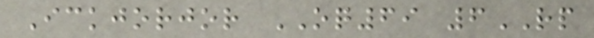Ickjorjor OQ69 6RP
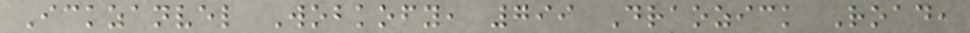Ickzanvel Wobkofy, 799 Draozick Road,
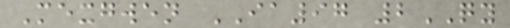Mexgwen IA97 2QY
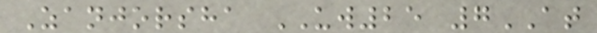Zanjorsha UW25 7AT
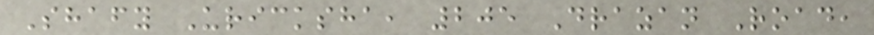Shafy Uricksha, 205 Drazan Road,
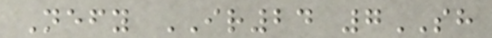Nefy IR24 7SH
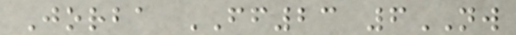Jorba FF23 6NW
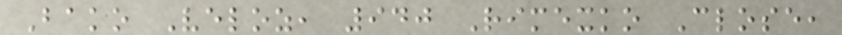Bako Veloz, 940 Rimexko Close,
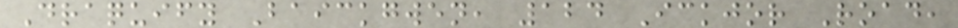Draquify Baickgwen, 124 Ickjor Road,
